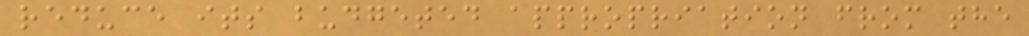reduce its budgeted appropriation from the
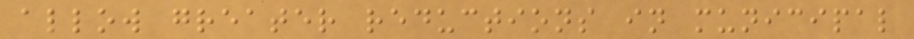allow greater reductions in municipal
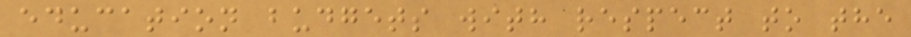education budgets with respect to the
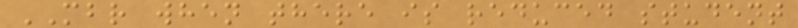MBR when there is reduced student
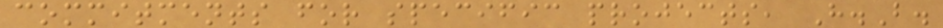commitments for specific projects, H.B.
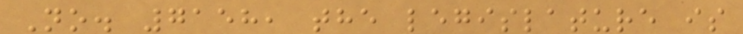No. 7158, the legislature is
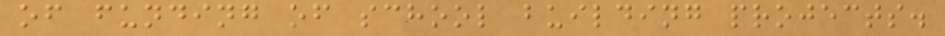of funding of school building projects.
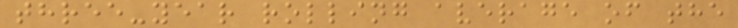three-year rolling average of the
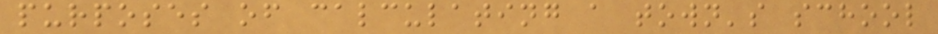purposes of calculating a town's school
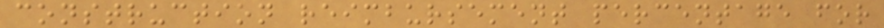construction reimbursement percentage for
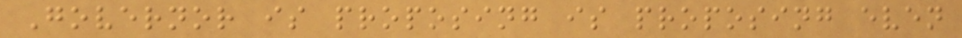Governor is proposing is proposing even
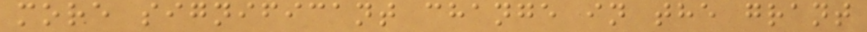more significant change in the grant
